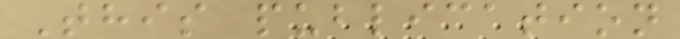This publication
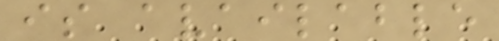is available
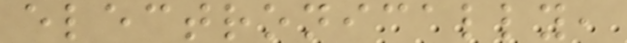electronically,
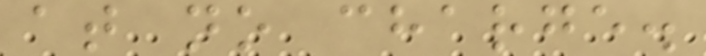at no charge.
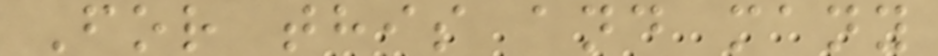For this and many
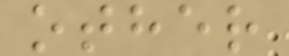other
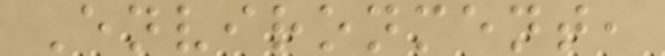Environment,
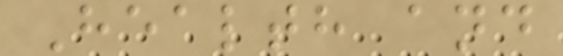Health and
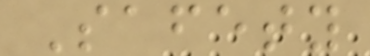Safety
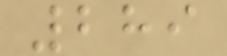289
